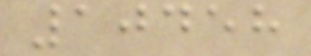10458
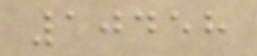10458
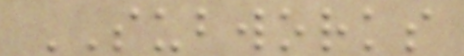SUBWORKS
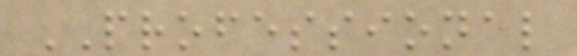PROFESSIONAL
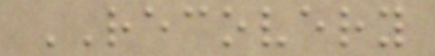RECOVERY
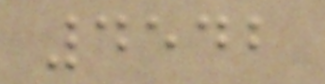4542
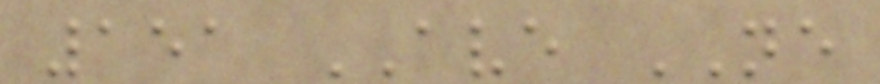151 AVE NE
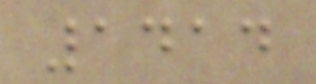1414
